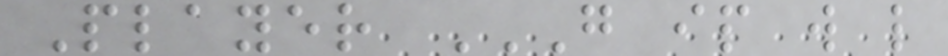Player G IP W L
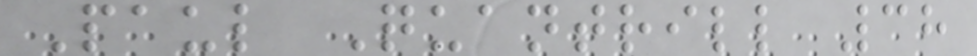Paul Quantrill 38
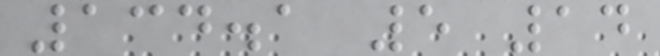134.1 5 14
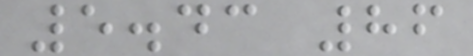5.43 86
